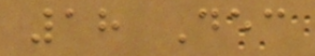18 Dec
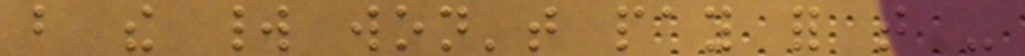but the world won't pay for that -
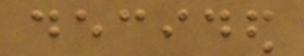decided
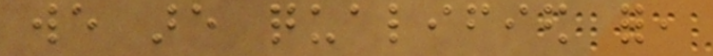we are qualified for,
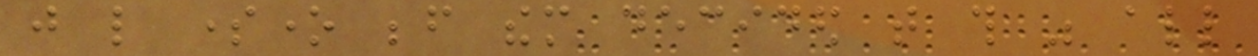just like someone before them decided that this was all
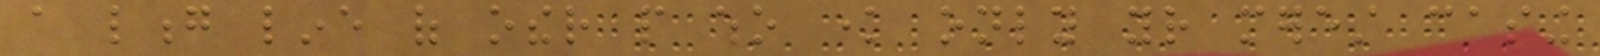a long line of other people who know only your merest casing
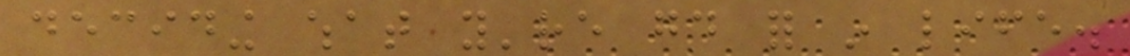deciding what you're good for in life.
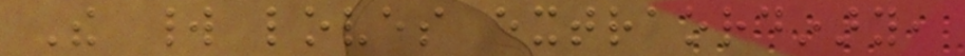The world loves extraordinary,
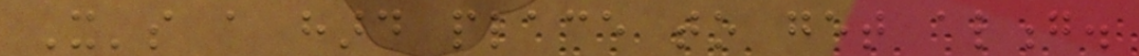It's a hard place to get along.
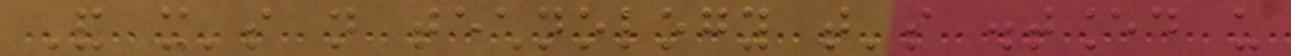And it's not technology that's distanced us
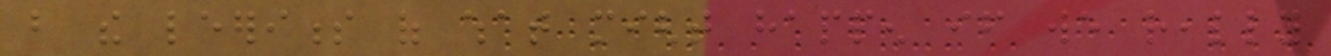but the leeriness of what might happen if we really
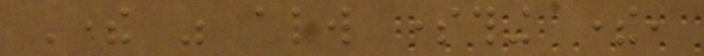There was always something there,
